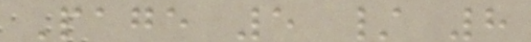Page 5 / 8
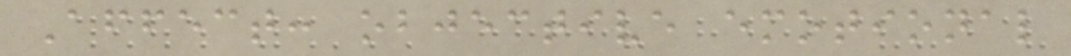Affect: objective emotional
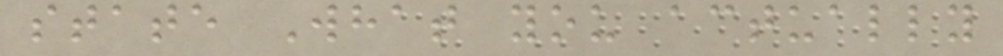state What you actually
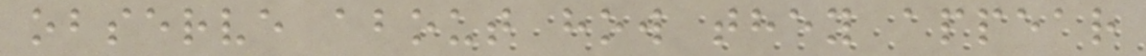observe about how they appear
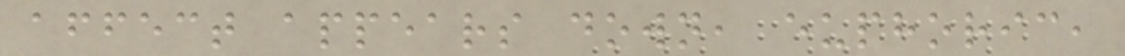affect appears down, euphoric,
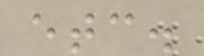etc.
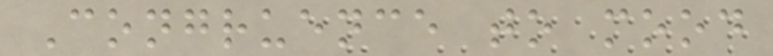Congruence to mood
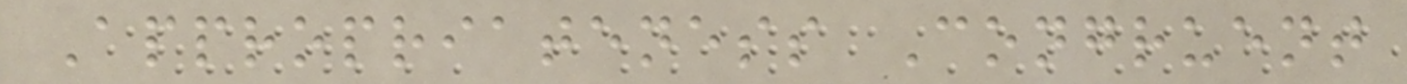Appropriateness Congruent
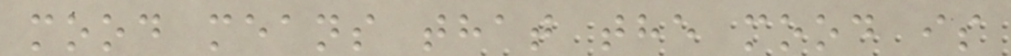mood means that the mood is
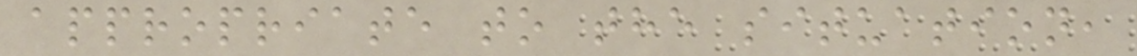appropriate to the situation,
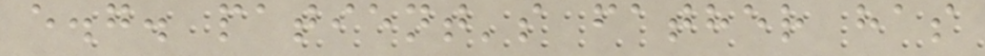e.g. patient's father has
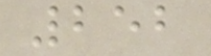252
